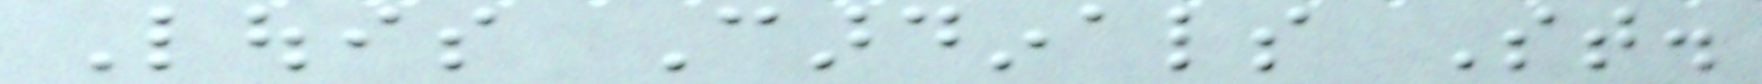Louis Cardinals St.
